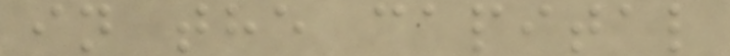in the capital
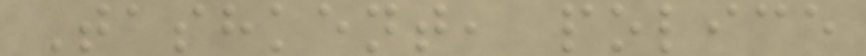Tashkent, police
